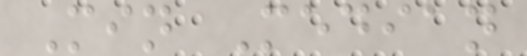Min Median
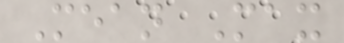Mean Max
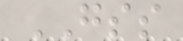GSS
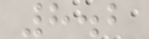8.2
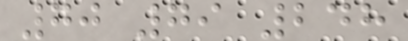70 79 248
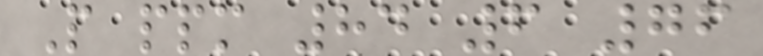P ppm 84 6 76
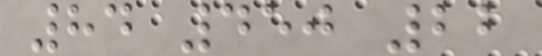84 450 22
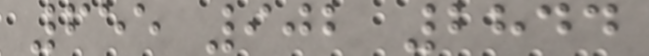655 902 2844
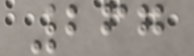267
